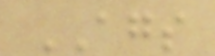AGS
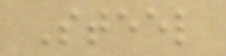Steel
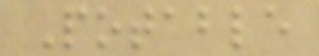Potable
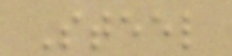Steel
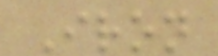Iron
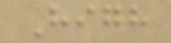High
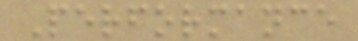Performance
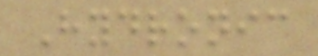Hydronic
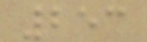253
